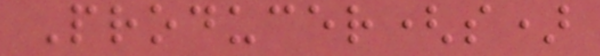Producer(s)
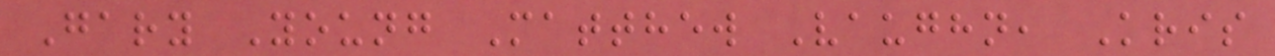Gary Young Matthew Vaughn, Kris
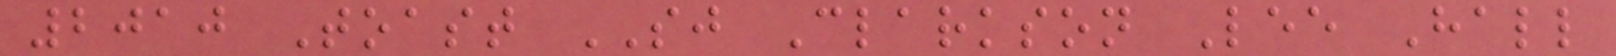2010 Toast SJ Clarkson Lee Hall
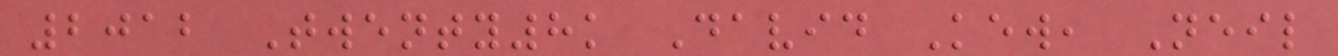2012 Twenty8k David Kew, Neil
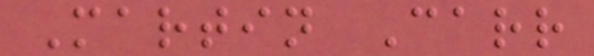Martin Carr
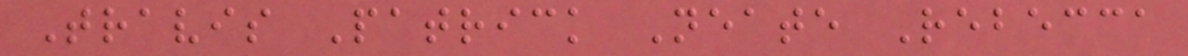Travis Patrick Neate Rebecca
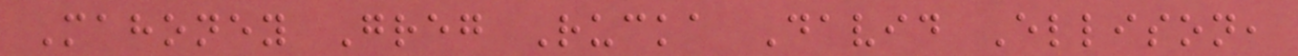Mahoney Greg Rucka David Ellison,
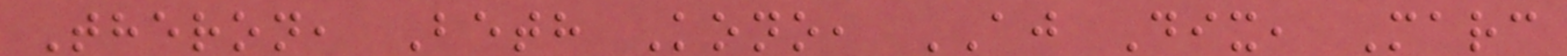Theron, Beth Kono, AJ Dix, Marc
